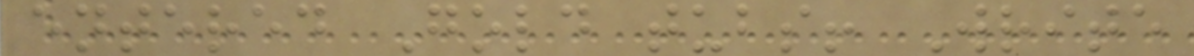entered Gold tubs! Write
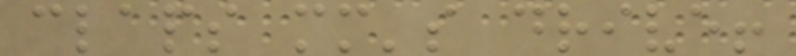claps mm's drive!
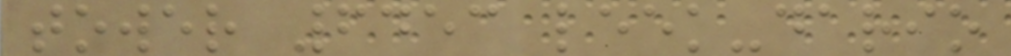tower 6453 leek-dario
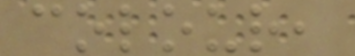colour,
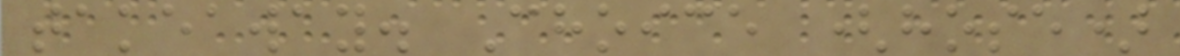takeaway. Choice (hose)
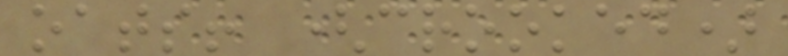oats! (crooked)
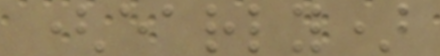(early)
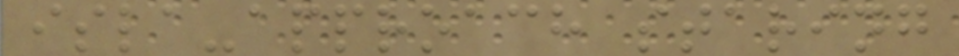isla-approach staring
